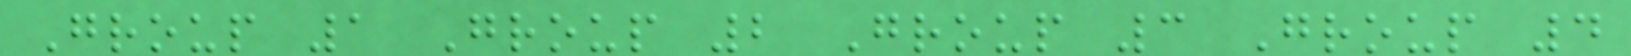Group 1 Group 2 Group 3 Group 4
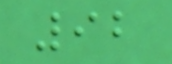92
